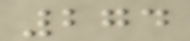274
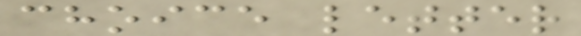choice letter
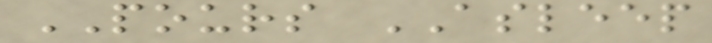POURS ASLEEP
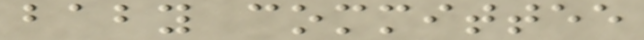baby committee
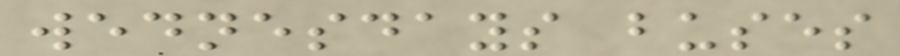wednesdays buses
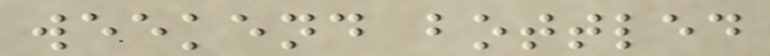weekend bottled
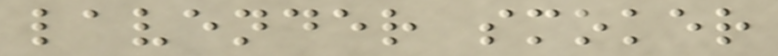lavender smoker
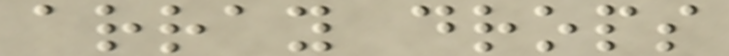array drops
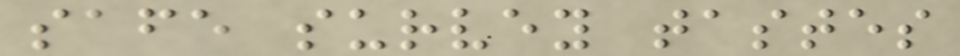safe survey tastes
